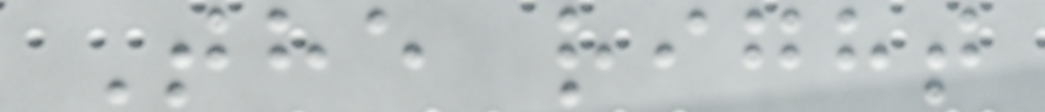The right
